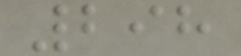298
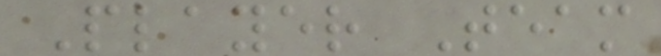Player Team
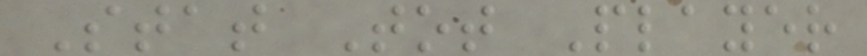Stat Tot Player
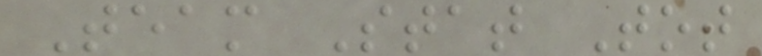Team Stat Tot
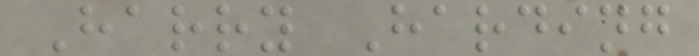Harry Harding
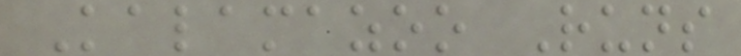Kalamazoo Runs
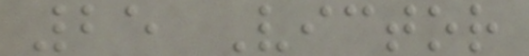25 Victor
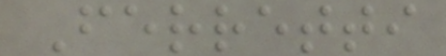Ferretti
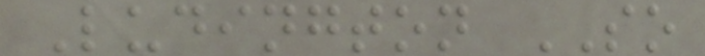Ludington SO
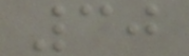30
